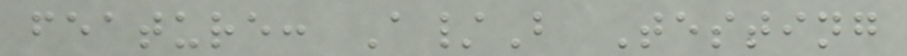feature: A/B Testing
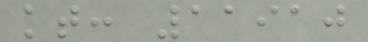kt: 11910
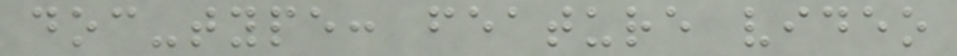doc-type: feature video
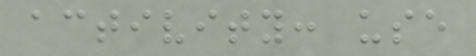activity: use
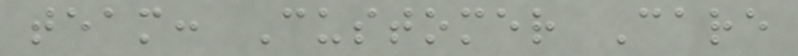team: Customer Care
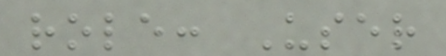role: User
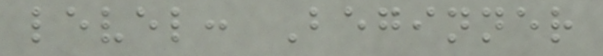level: Beginner
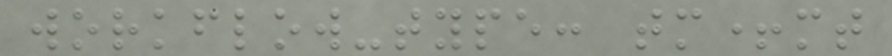workflow-type: tm+mt
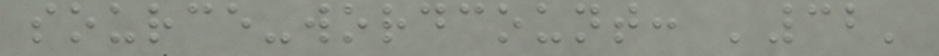source-wordcount: '32'
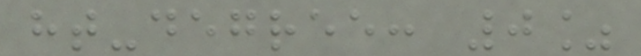ht-degree: 0%
